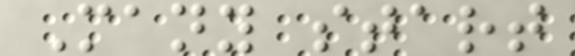Many start
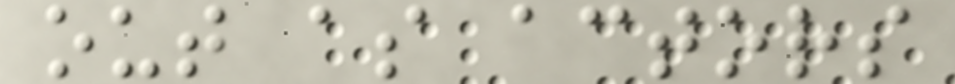out as actors
